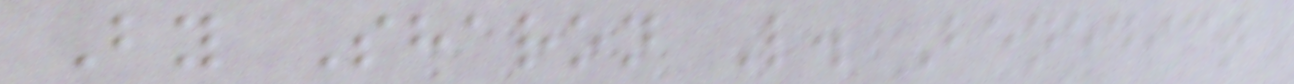By Sharon L. Benedict
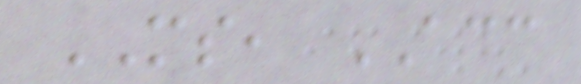MS, ACC
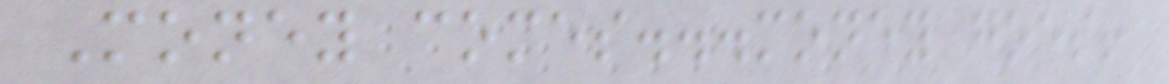Money comes...money goes!
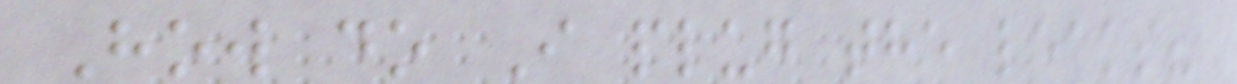How do I plug the leaks?
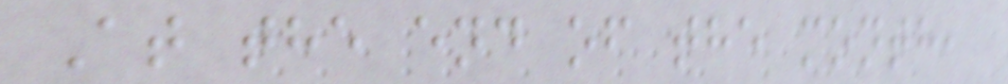At the end of the month,
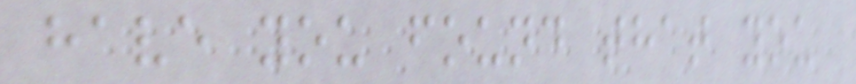have you found that you
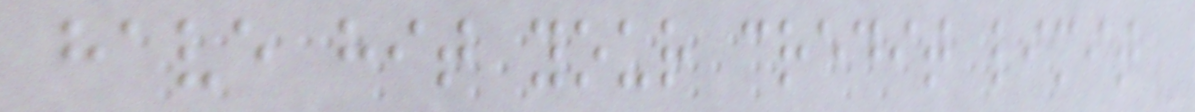have hit your credit limit
